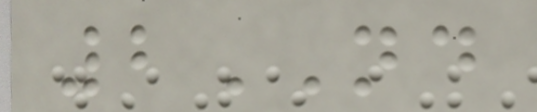2ND
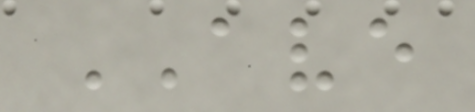AVE
